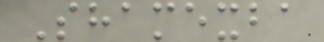Shamexba
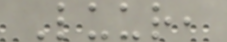Luur,
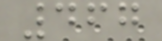467
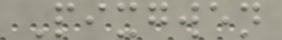Pixgwen
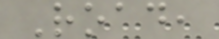Road,
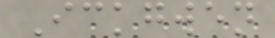Ickgwen
